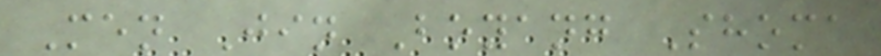Men Jin Boyang Shoma
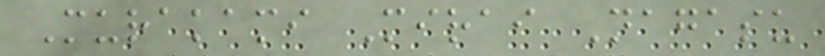Murakami Mirai Nagasu
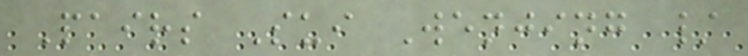Pairs Sui Wenjing /
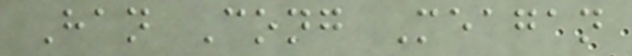Han Cong Meagan
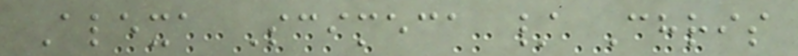Alexa Scimeca / Chris
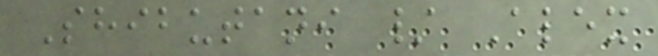Shibutani / Alex
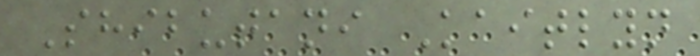Shibutani Kaitlyn
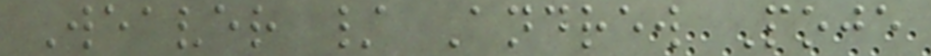Weaver / Andrew Poje
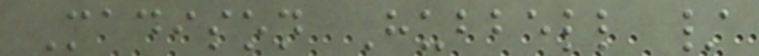Madison Hubbell /
